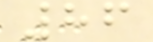86
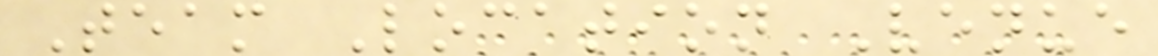Team Location Venue
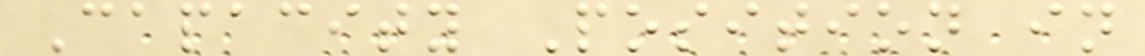Capacity Position in
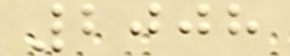2008
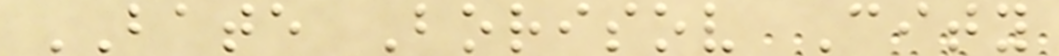BATE Borisov City
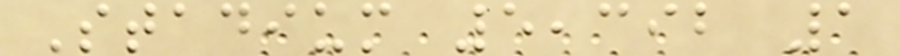Stadium 5,392 1
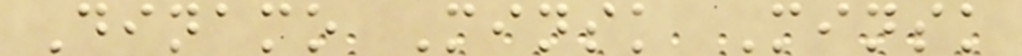Dinamo Minsk Minsk
